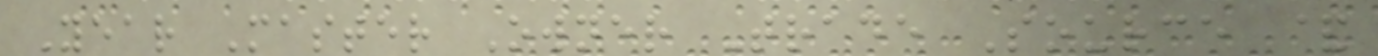Year Master Owner Trade Source &
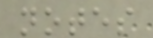notes
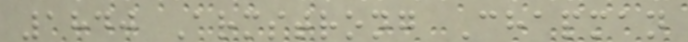1840 Armstrong Chapman
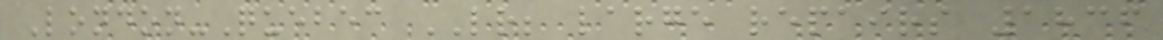London-Quebec LR; large repairs 1836
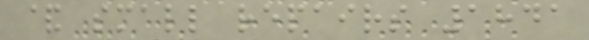& small repairs 1841
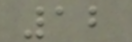12
